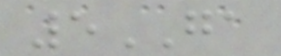5GA
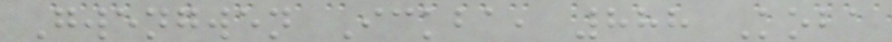Gwengwen Ickba, 888 Koba
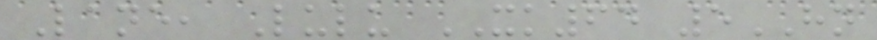Lane, Lulu XK64 5HN
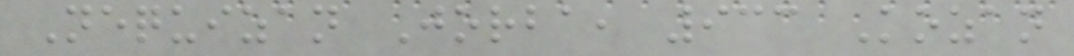Nequizan Jorba, 933 Kozan
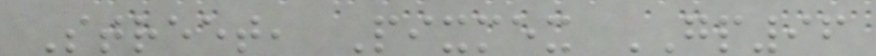Street, Pixmex GP96
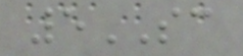5SC
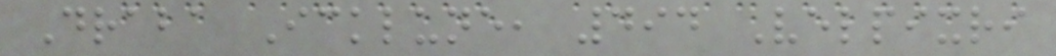Draba Icklune, 494 Velpixri
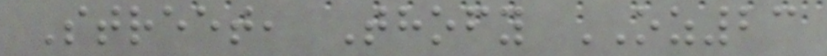Street, Thofy OZ23
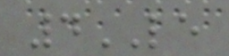4LE
